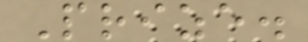Prize.
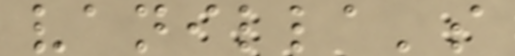vanilla's
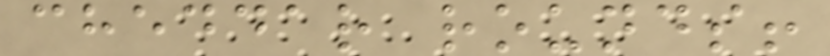cheddar rounds!
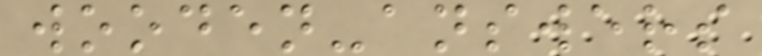wooden-answers
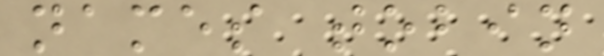names tobin
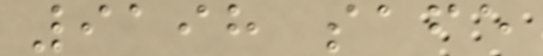9198 safe
